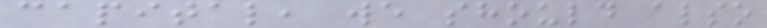capital, we should also
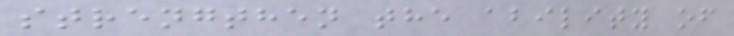strengthen the ability of
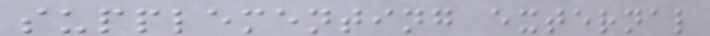supplementing external
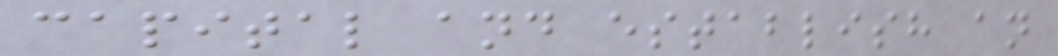capital and establish an
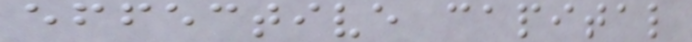effective capital
